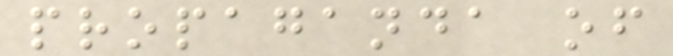propaganda of
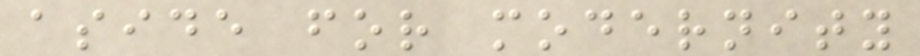aside for modernity
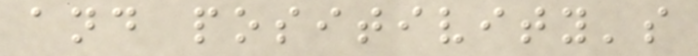and positivity's
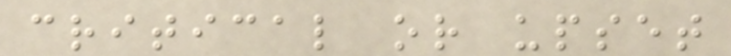critical or upset
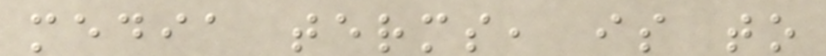media terms, is to
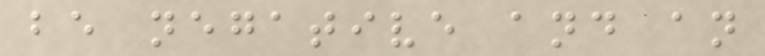be negative and an
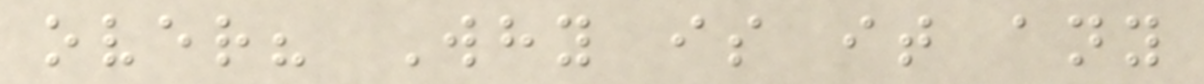over? Why is it any
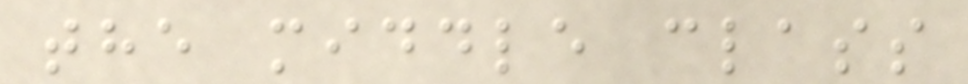the middle class
